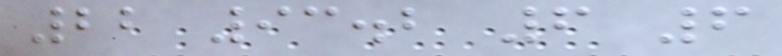22 93.2 6 6
